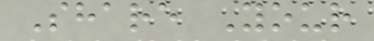Share Your
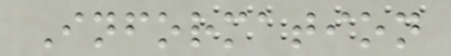Information
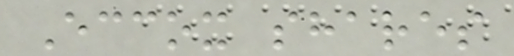Eccox shares
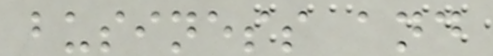business and
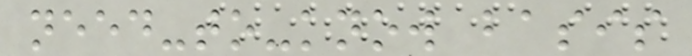need-to-know basis
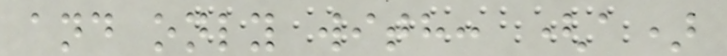and only with: (a)
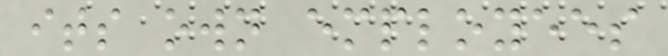its own employees
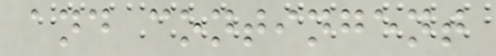and contingent
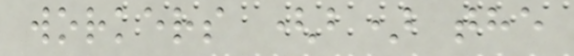workers (b) the
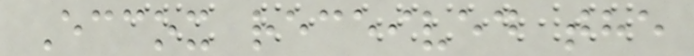Eccox received the
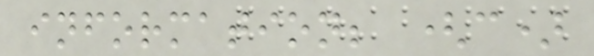information; (c)
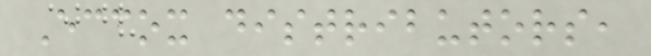Eccox distributors,
